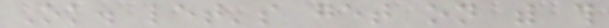Ok. let's get on with this
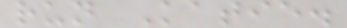run Katie.
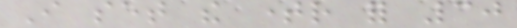I set the timer for 30
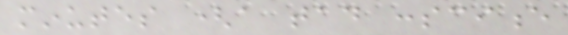minutes (a tad conscience
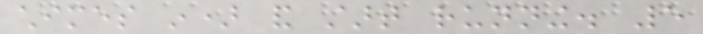chimes in) and start running. 5
